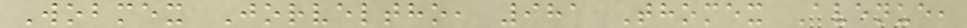Wobmex Jorveltho, 981 Thomex Avenue,
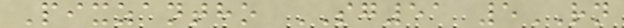Pixzantho SG51 5RN
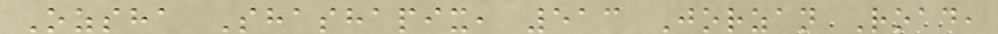Ozsha Shashapix, 513 Jorzan Road,
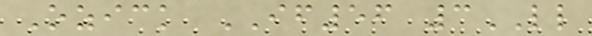Ozick IF56 3LL
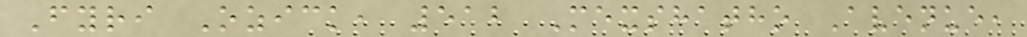Fyri Ozick, 512 Mexshatho Avenue,
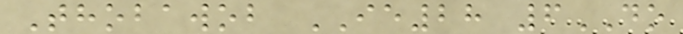Thobawob IE28 6DO
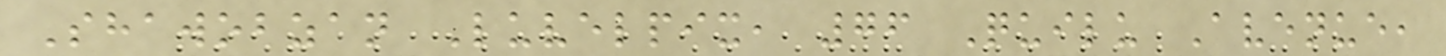Shawobzan Luvelpix, 76 Quilu Avenue,
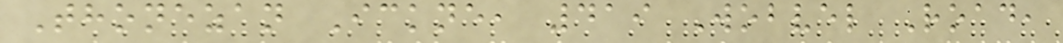Thonezan Ickne, 419 Wobvel Road,
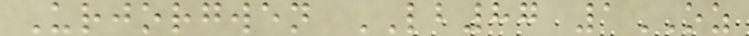Urjorgwen LB87 1OZ
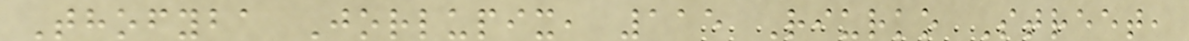Thofyba Jorlupix, 115 Riurko Street,
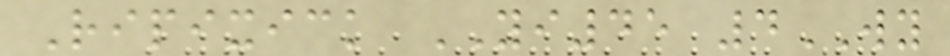Ripixick YI45 4WY
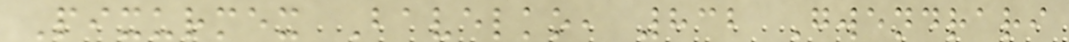Pixurmex Bavelko, 832 Gwendrari
